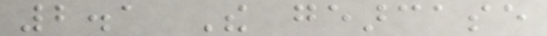2.1 The gearcase
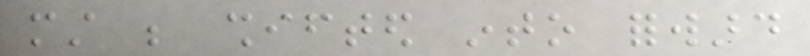must be shifted into forward
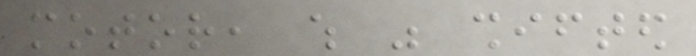motor, which was shifted
